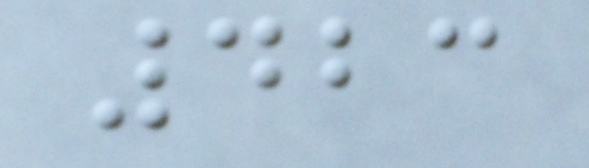423
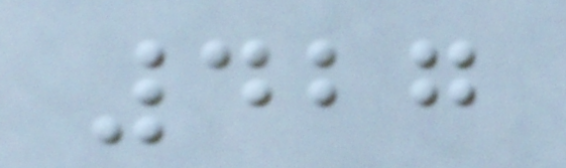427
